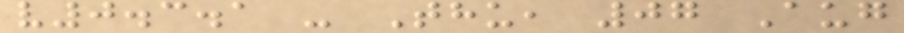v0.3.1 - Thu, 07 Aug
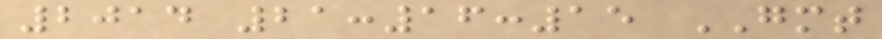2014 21:16:15 GMT
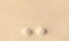-
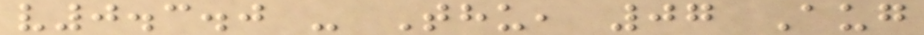v0.3.0 - Thu, 07 Aug
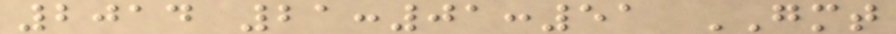2014 21:01:51 GMT
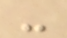-
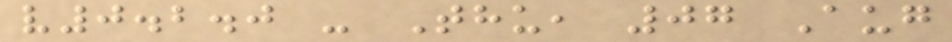v0.2.0 - Thu, 07 Aug
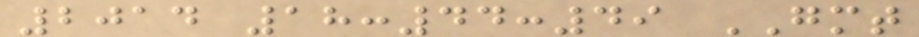2014 18:44:49 GMT
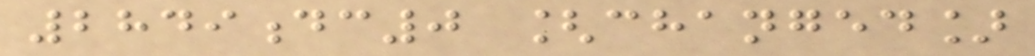2849dc0 [changed]
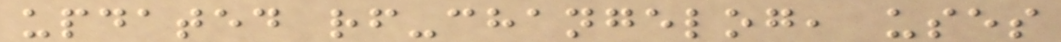updated rf-changelog, uses
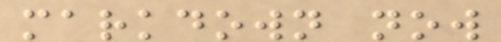markdown now
